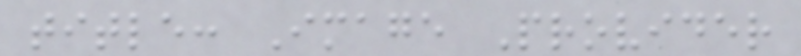title: Image Provider
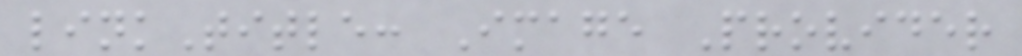linkTitle: Image Provider
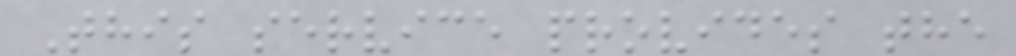This service provides the
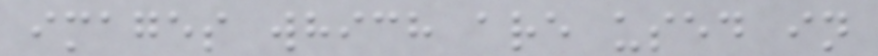images which are used in
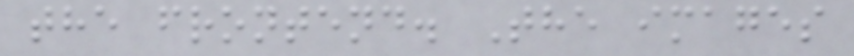the frontend. The images
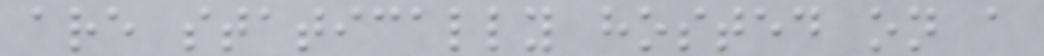are statically hosted on a
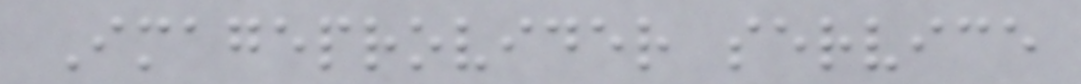Imageprovider service
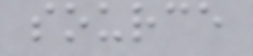source
